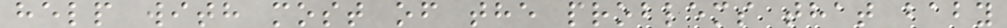help with most of the problems that baby
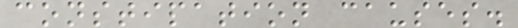constipation causes.
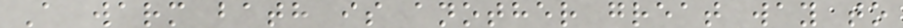A warm bath is another great way to
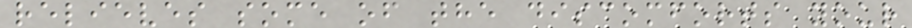relieves some of the discomforts your
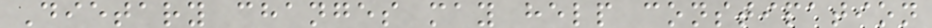Dietary changes may help constipation
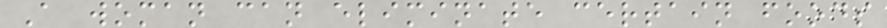A woman can eliminate certain foods
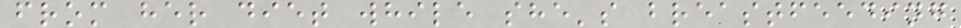from her diet while she's breastfeeding
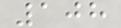108
